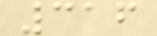316
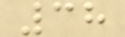38
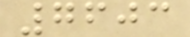7603
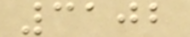3102
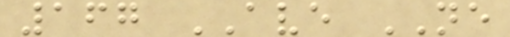167 AVE NE
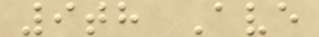9th Ave
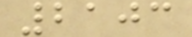2103
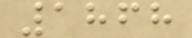1868
